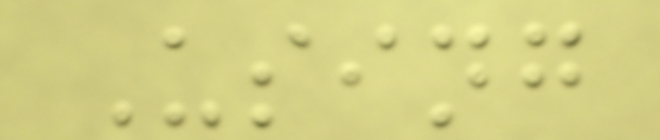Using
